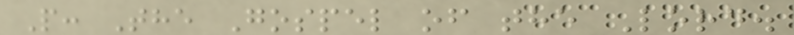P: The Gospel of the Lord.
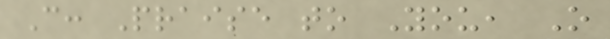C: Praise to You, O
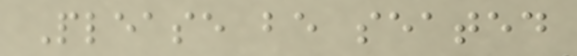Please be seated
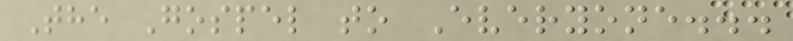The Gospel to Everyone...
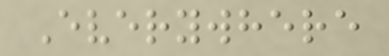Everywhere
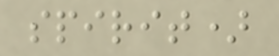spirit)
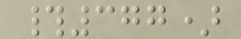#377)
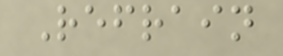Refrain
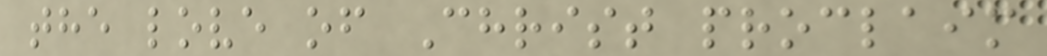the love of Christ proclaim
